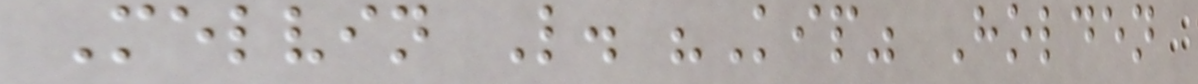Melvin L. "Kip" Holden
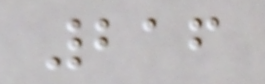216
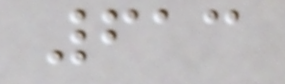613
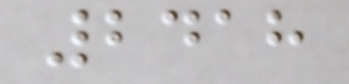2418
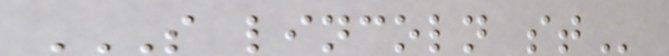S LINCOLN ST
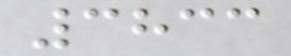3833
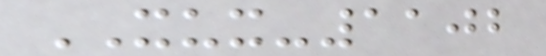XUX-1102
